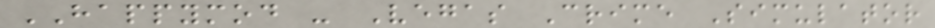HAPPYMOD - Vegas Crime Simulator
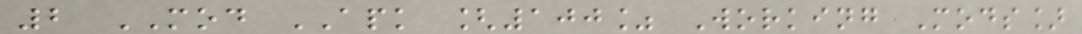2 MOD APK [100% Working Mods]
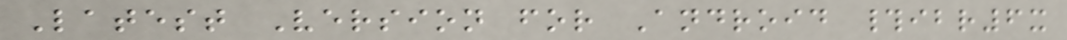Latest Version for Android #ibr6x
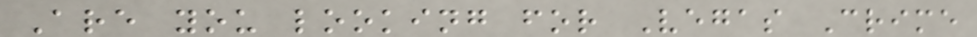Are you looking for Vegas Crime
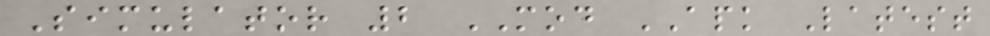Simulator 2 MOD APK Latest
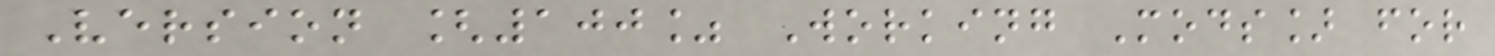Version [100% Working Mods] for
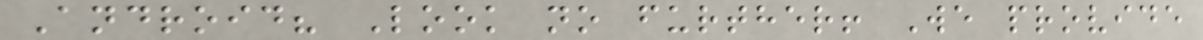Android? Look no further! We provide
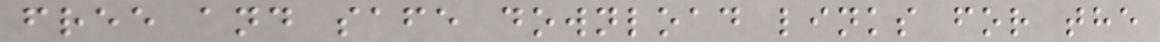free and safe download links for the
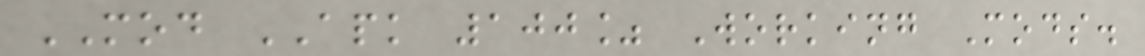MOD APK 100% Working Mods.
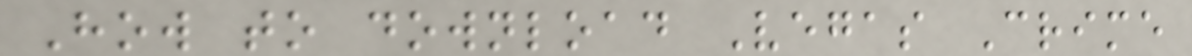How to download Vegas Crime
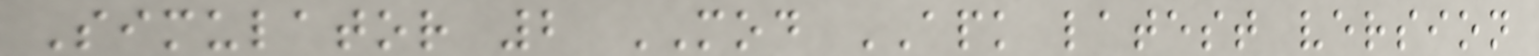Simulator 2 MOD APK latest version
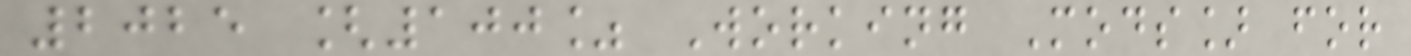2025 [100% Working Mods] for
